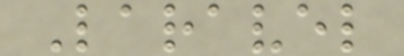Laravel
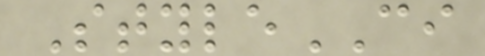StyleCI
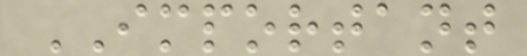IMPORTANT
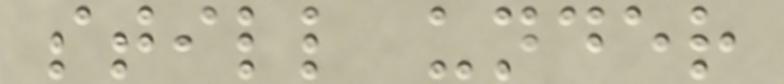still under
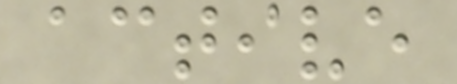active
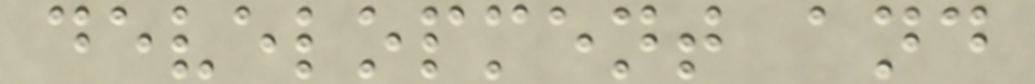development and
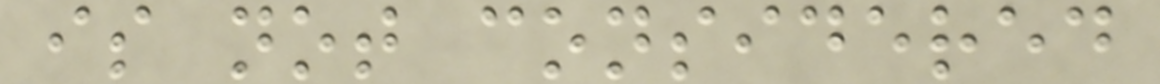is not considered
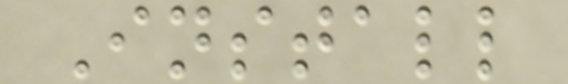Install
